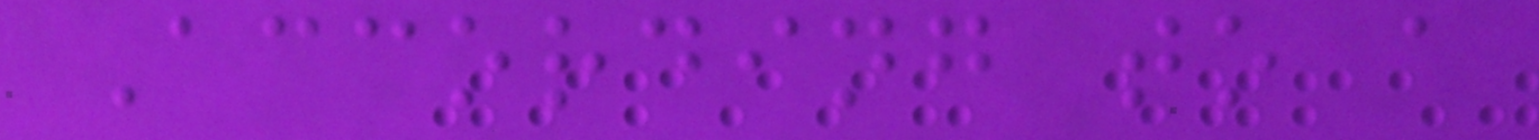According to a
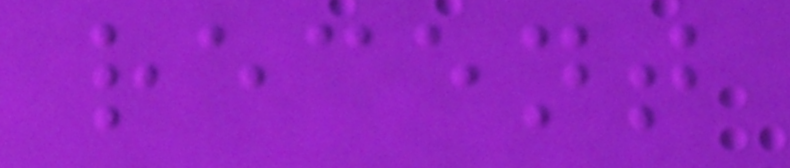recent
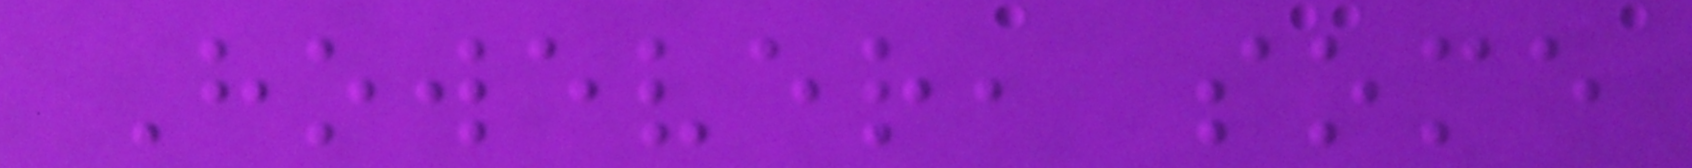However, some
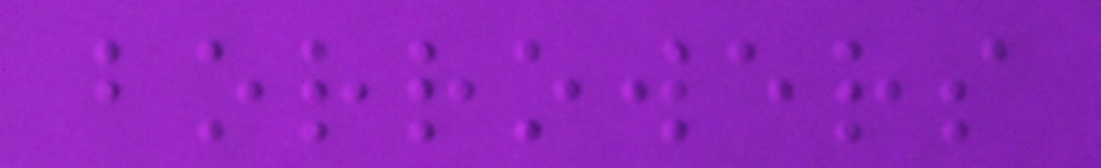borrowers
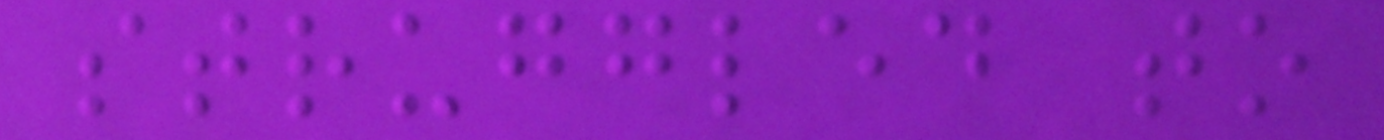struggled to
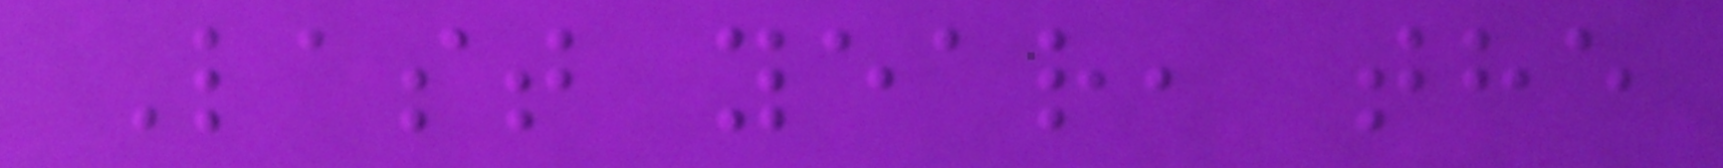Last year, the
